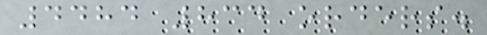4484 834 orders.
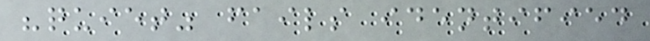"quiet" fails identified
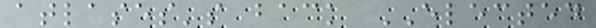atlases's back ELECTED
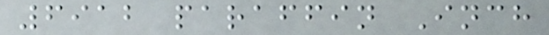6912 paraffin Inch
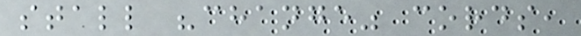stall "change" cords,
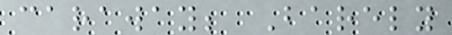caraway; Barely
